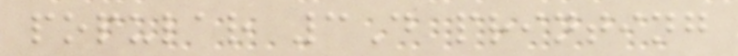popular 3D printing
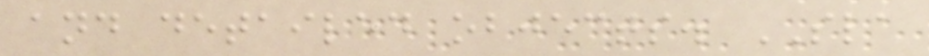and detailed objects. SLA
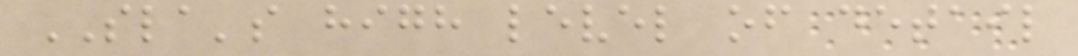SLA's high level of detail
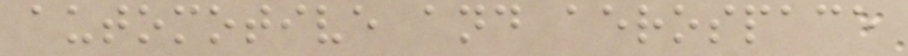automotive and aerospace
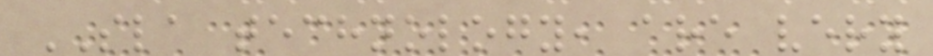SLA technology, are very
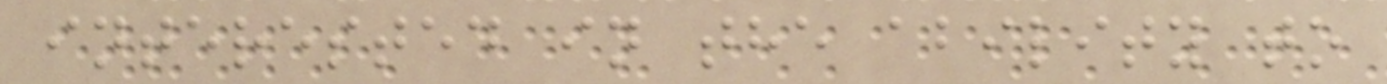interested in the ability to
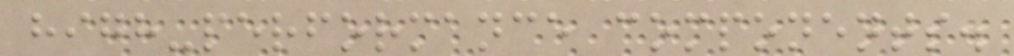high-performance components.
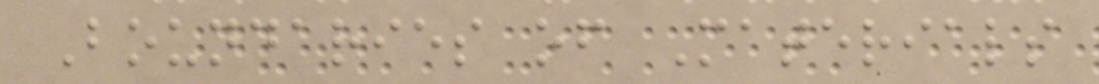Boundaries of Materials
